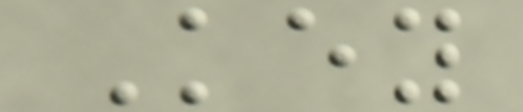Key
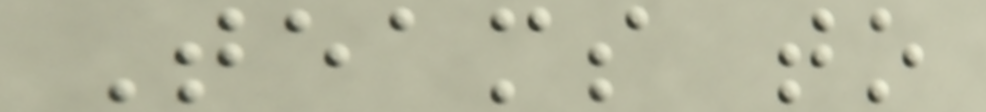Teams to
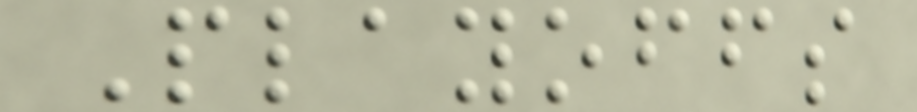Playoffs
